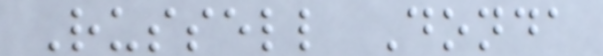Russell Donda
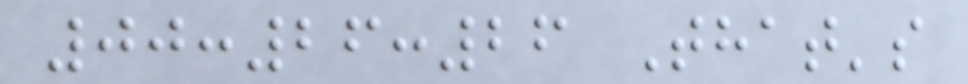00:26:26 That's
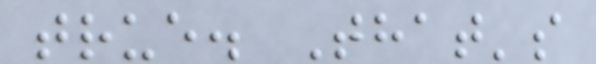true. That's
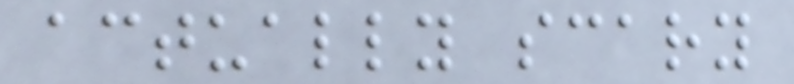actually scary
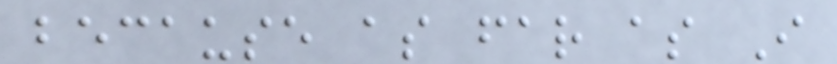because as far as I
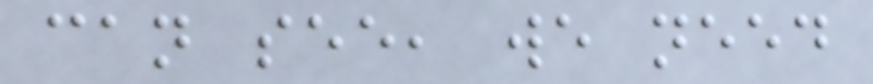can see, we need
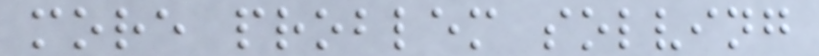more problem solving
